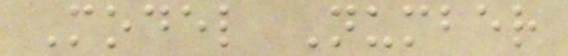Model Number
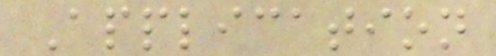Application
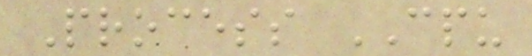Process CPU
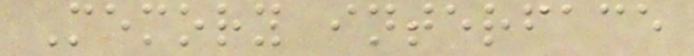Memory interface
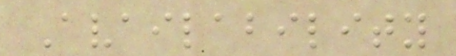Availability
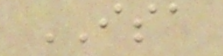ISA
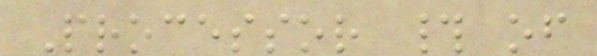Processor # of
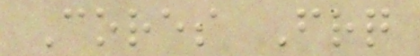Cores Frq
